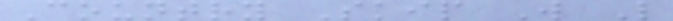Country Skip W L
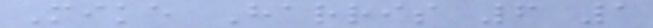Mike Harris 6 1
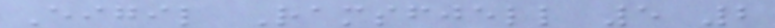Eigil Ramsfjell 5 2
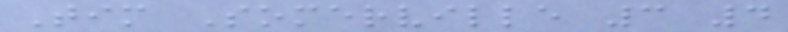Tim Somerville 3 4
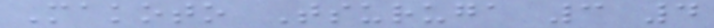Makoto Tsuruga 3 4
